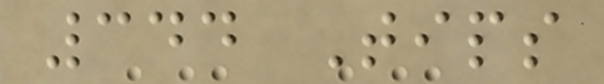344 Tips
